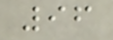96
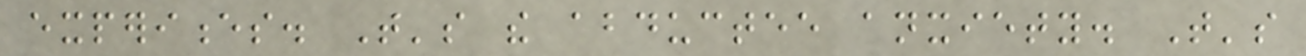experiences. That's the abductee anxiety. That's
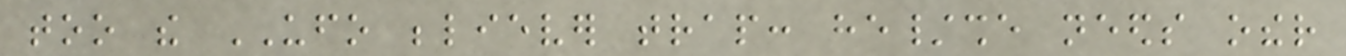too the UFO believer trap: he/she needs other
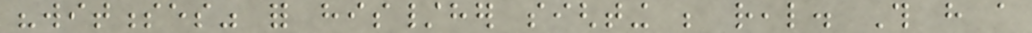"witnesses" for his/her sighting be real. This have a
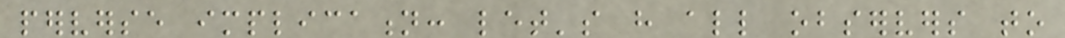perverse implication: let's have all observers to
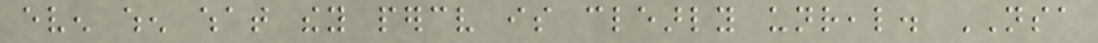even when what they perceive is clearly unreal. NSA
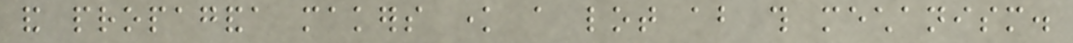and propaganda makers know a lot about this mechanism.
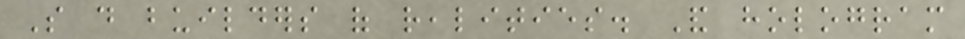So do builders of realities. And hologram
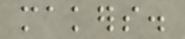makers.
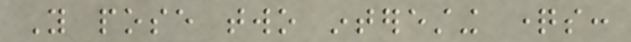You pose two interesting questions:
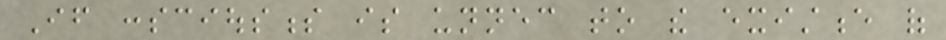If consciousness is unnecessary to the existence of
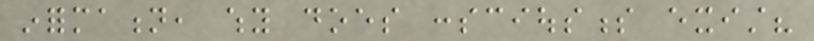information, why does consciousness exist?
